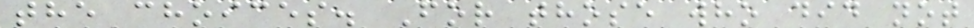the choices. For those who did not
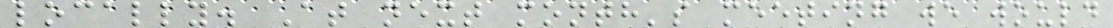locally. At next month's meeting we would
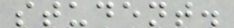student.
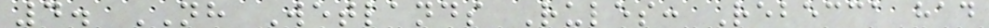4. NH Wetlands Rules: Rebecca had
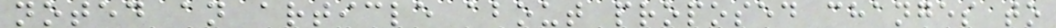noted an article about proposed changes to
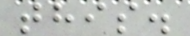this.
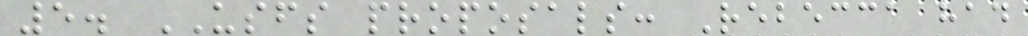5. USFS proposals: Rebecca had
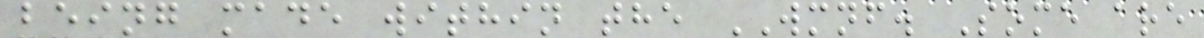being made within the WMNF. Some are
